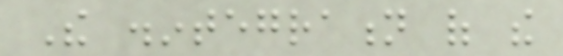The disintegration of the
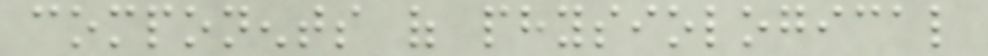components of physiological
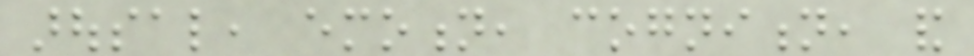arousal, emotion, cognition, and
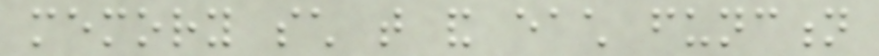memory such that and each function
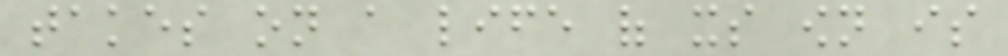takes on a life of its own is
